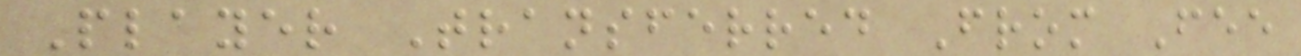Player Transferred From Fee
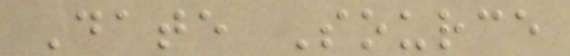Date Source
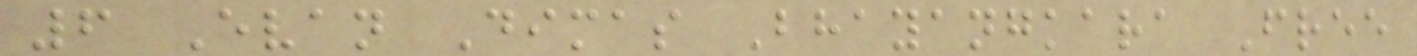6 Evan Dimas Bhayangkara Free
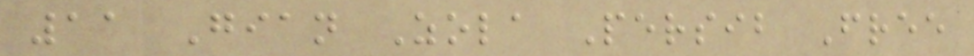11 Gian Zola Persib Free
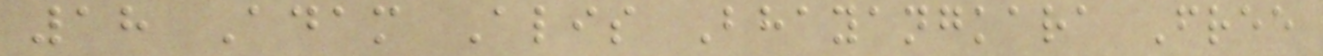18 Adam Alis Bhayangkara Free
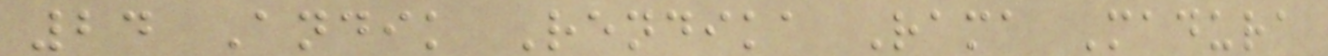24 Andik Rendika Rama Madura
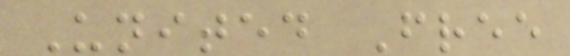United Free
